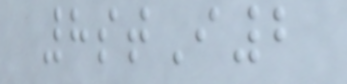8stI2
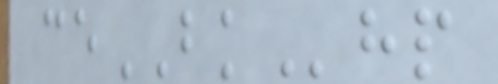ceBKhp
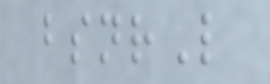bsnrL
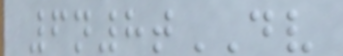6n8tDV
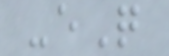-eQ
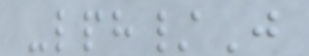-lph/J
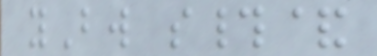yBw s#&
